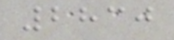2830
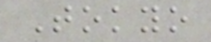Tokyo
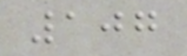107
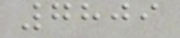7809
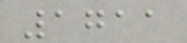1711
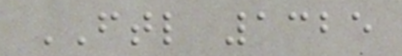FTL 1325
